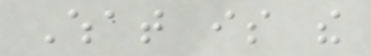What is the
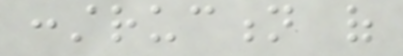construction of
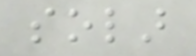solar
